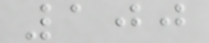100
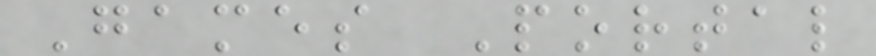Games Portal
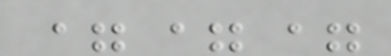===
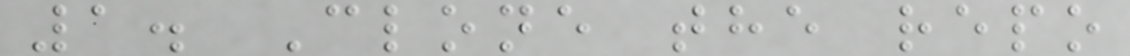1. Clone the repo
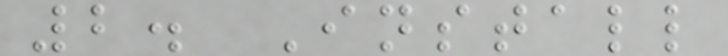2. Install
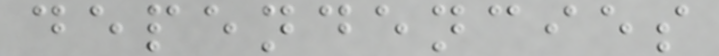dependencies
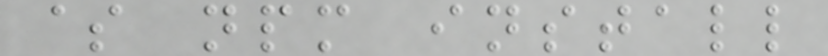$ npm install
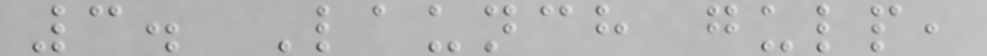3. Launch gulp,
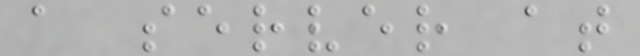a server at
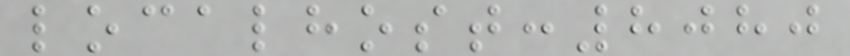localhost:8080
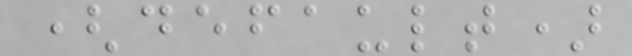(default)
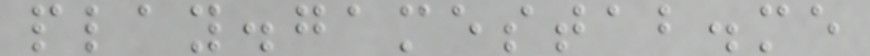play.gamestab.me
